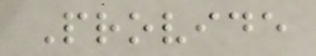Provide
